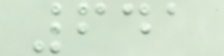641
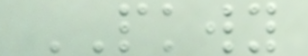PKWY
